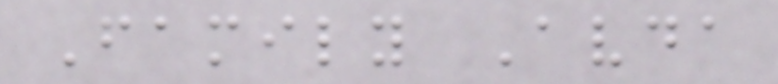Family Avda
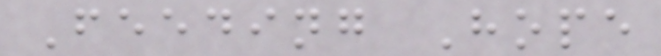Feeding Hope
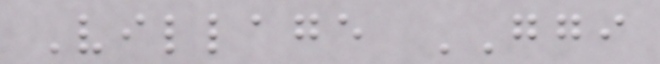Village GGI
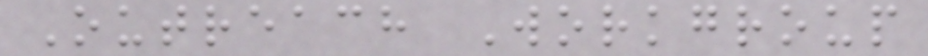Outreach Workgroup
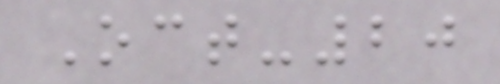Oct-20
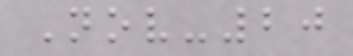Nov-20
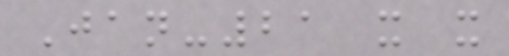Jan-21 x x
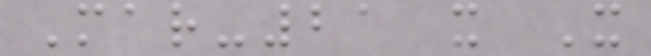Mar-21 x X
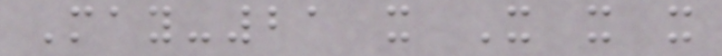May-21 x X x x
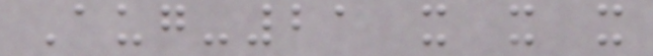Aug-21 x x x
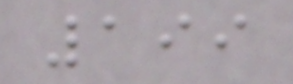199
